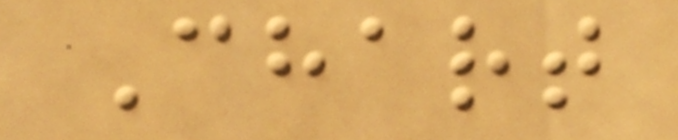Chart
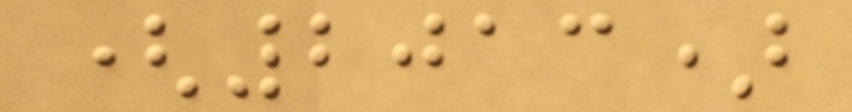(2013)
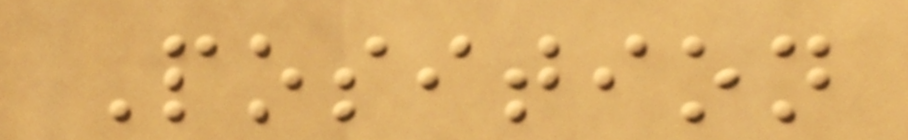Position
